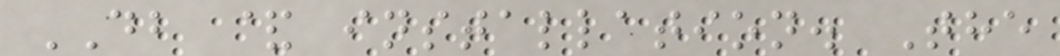DB & installation. The
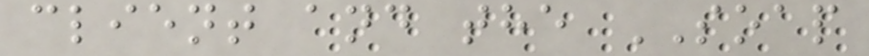client and the SOAP
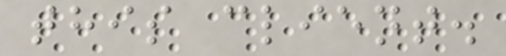this client.
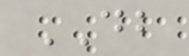DB
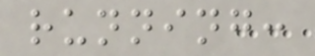running:
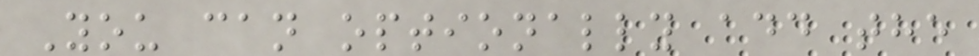You can optionally add the
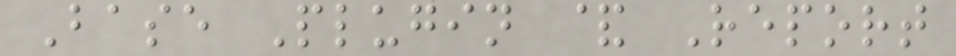Base Plugin & Report
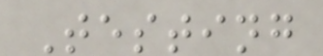Testing
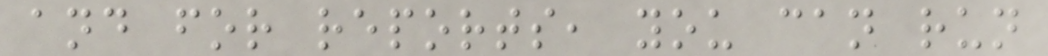and for reports, you can run
